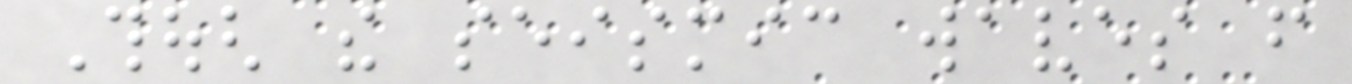Though the seismic waves from
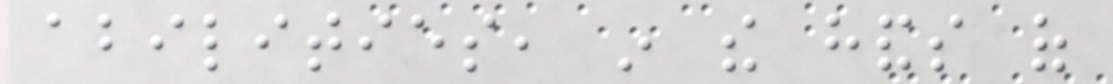abilities, in the hands of
